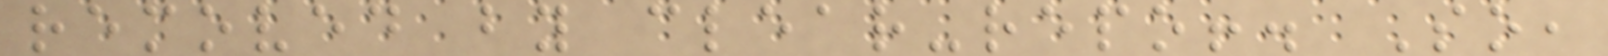removed by clear-repo!. So,
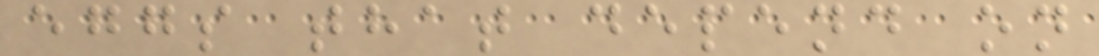eggs that depend on
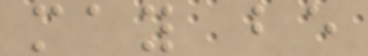may be
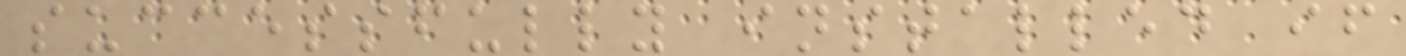successfully installed if
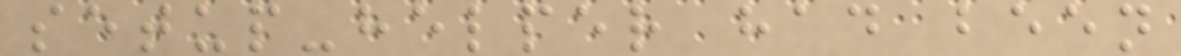setup-helper had been
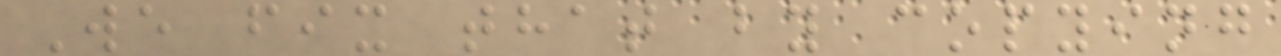We fix that by copying
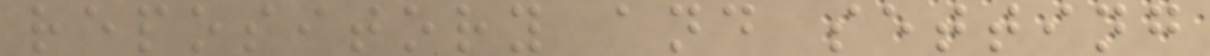repository and setting
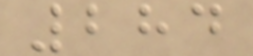284
